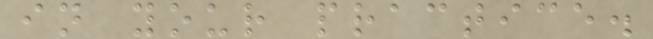in your practice.
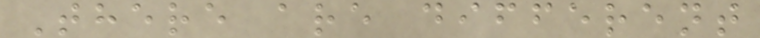There are different
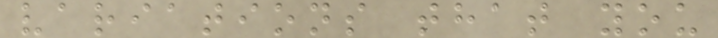variations that you
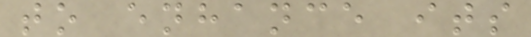to enhance its
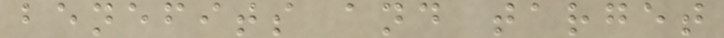benefits and target
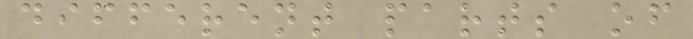different parts of
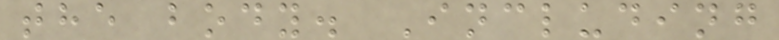the body. Including
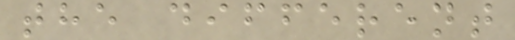the different
